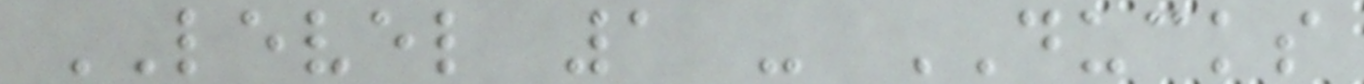LEVEL 1 - DUCKS
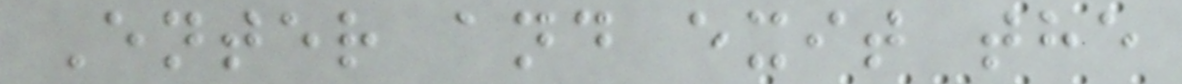Enter and exit the
